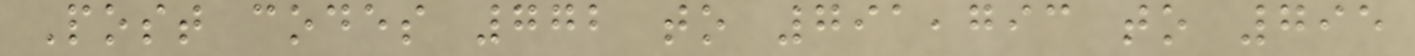Post codes 772 to 791,793 to 795
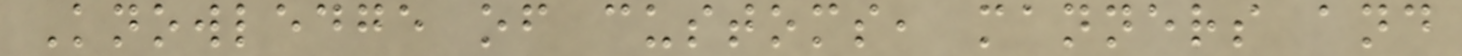Knowledge of customs, manners and
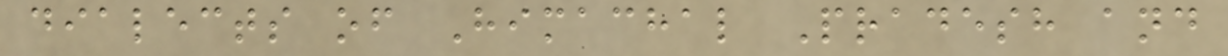dialects of Himachal Pradesh and
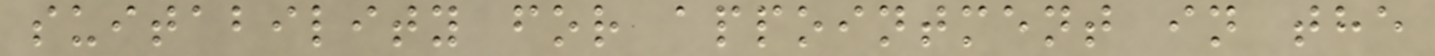suitability for appointment in the
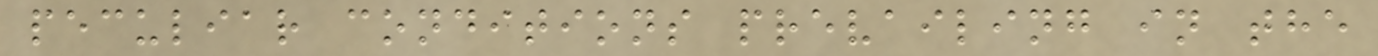peculiar conditions prevailing in the
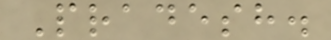Pradesh.
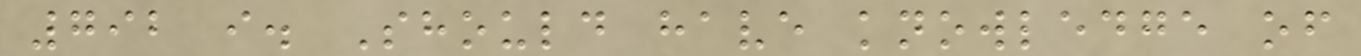792 i. Should have knowledge of
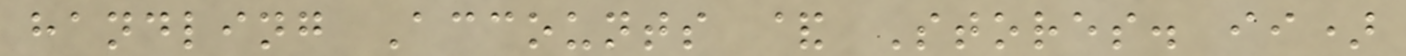handling Accounts & Stores. ii)
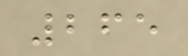265
